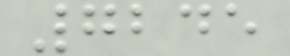7245
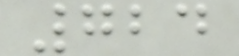724
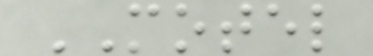MOTEL
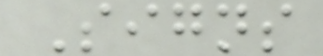Signs
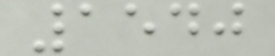1540
